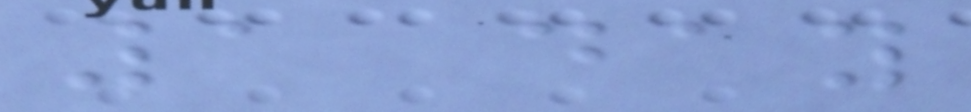1 day
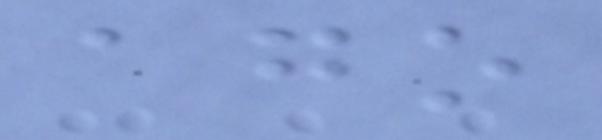ago
